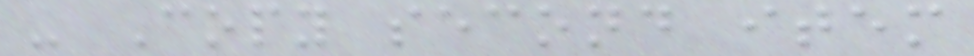- Copy second item
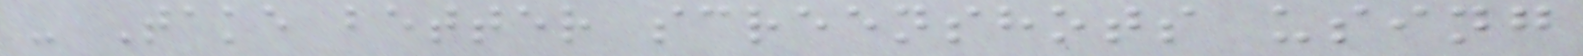- Take better screenshots using
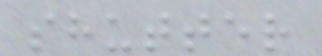shutter
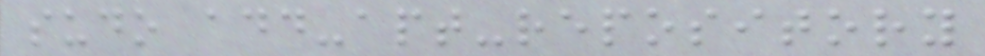sudo add-apt-repository
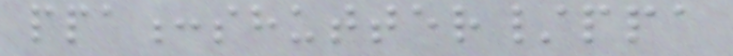ppa:shutter/ppa
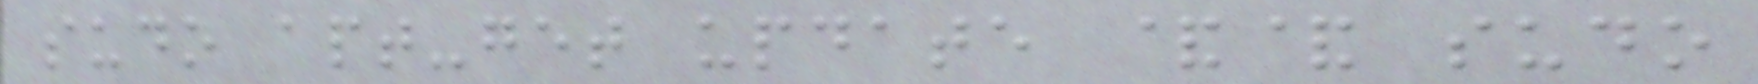sudo apt-get update && sudo
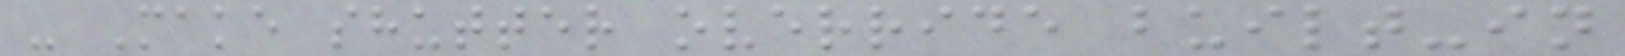- Make shutter override built-in
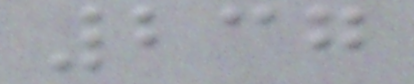237
